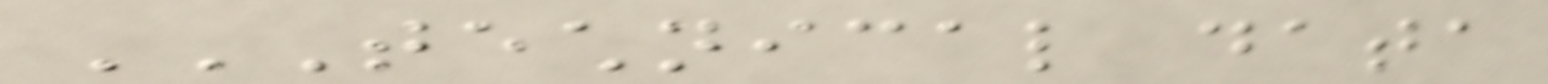TECHNICAL DATA
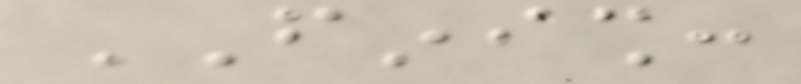FINISH:
